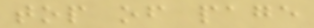top of page
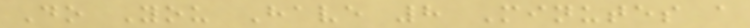Do You Have 8 Minutes a
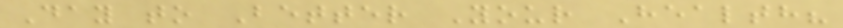Day to Better Your Health?
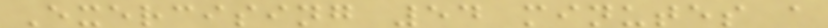Exercising 54 minutes a
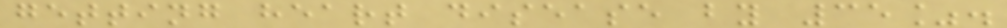getting heart disease by 35%.
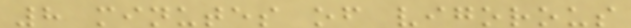8 minutes of vigorous
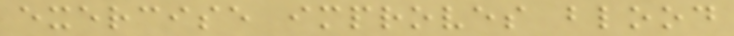exercise improves blood
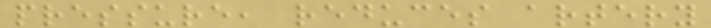pressure, reduces artery
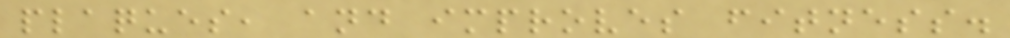plaques, and improves fitness.
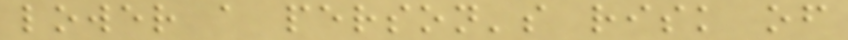lower a person's risk of
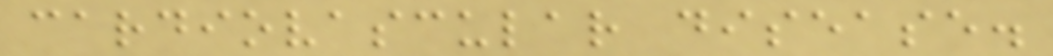cardiovascular disease.
